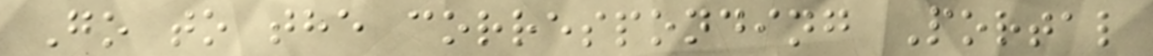Go to the corresponding Portal
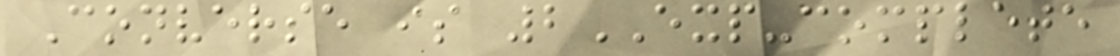Converse is 2EXP-complete
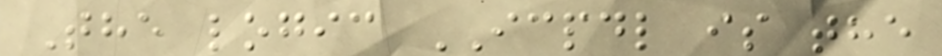The logic ICPDL is the
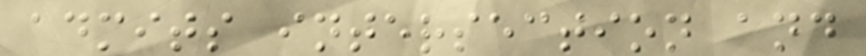admits intersection and
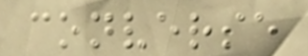converse
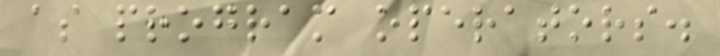as program operators.
